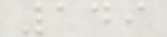149
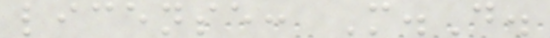license: M.D.
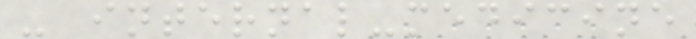- internal-medicine
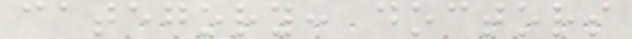category: doctors
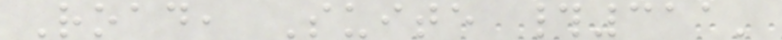Road, Suite #311'
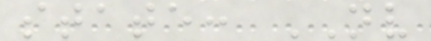state: NV
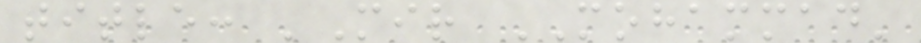title: 'Mir MOHAMMAD'
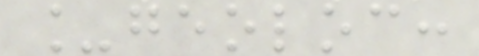_geoloc:
